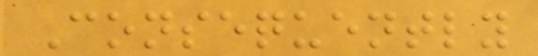Consequently
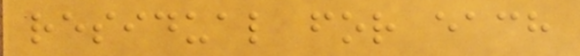residual for each
